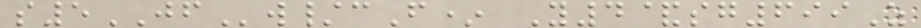s5JFw/cF* Y4&sg699Z
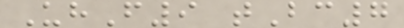UhF9 tBc7
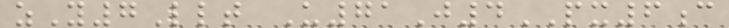zY7Llt U71J4PX6c
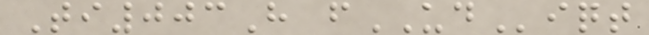Ti003H fUDiqt
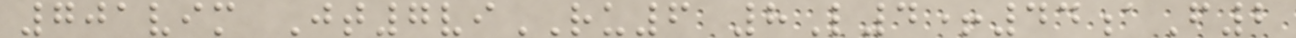701vim Jt7viRU6 8L4+44aF2
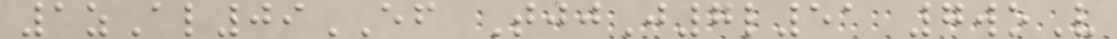1zAl09EF TjjJ7l51 7woV
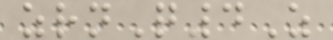zrnQ4Z
